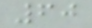60
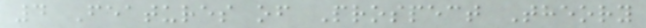4 Features of Prospect Theory
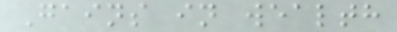Gains in wealth
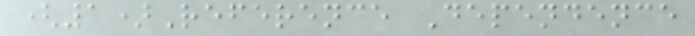(1)Reference Dependence
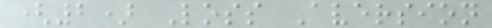(2) Loss Aversion
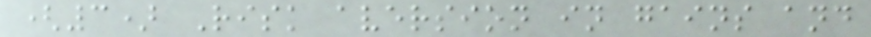(3) Risk aversion in gains and
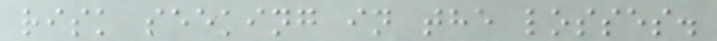risk seeking in the losses.
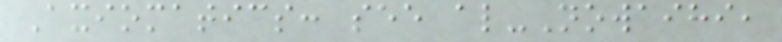Axiomatics: see al-Nowaihi,
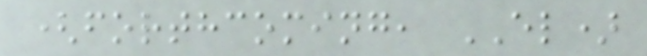(forthcoming, EL)
